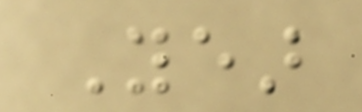Year
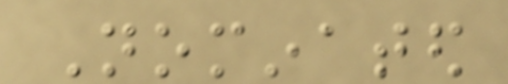Nominated
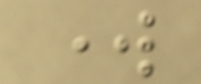work
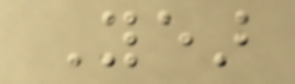Year
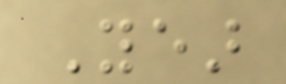Year
